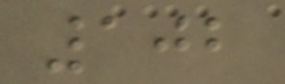102
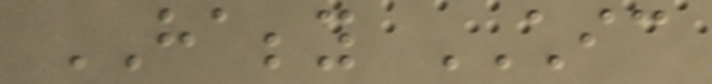HABBY CHIC
